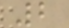2
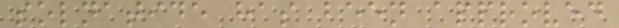solnatide has been approved
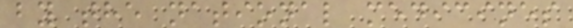by the national medicines
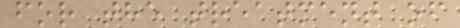for the treatment of
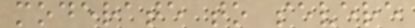moderate to severe
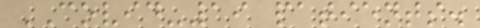COVID-19 patients.
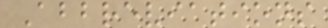Abbreviations
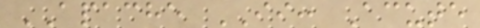APACHE II: Acute
